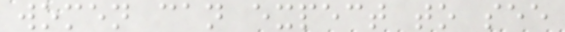women can expect to see
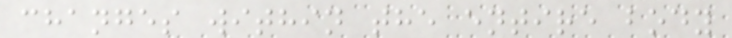changes within the entire body
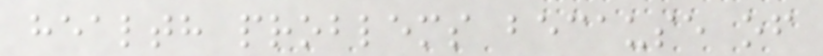health problems because of
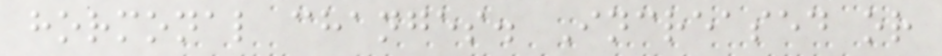hormonal changes. Increased or
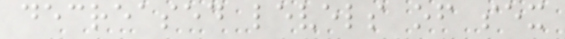decreased levels of sex
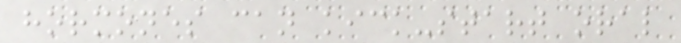hormones can kick-start oral
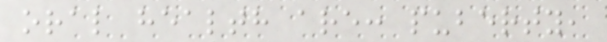oral health are: puberty,
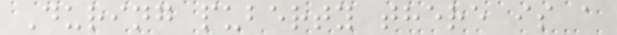During puberty there is a
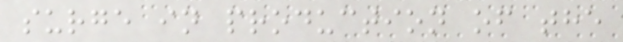surge in production of the
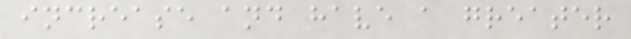increase and have a greater
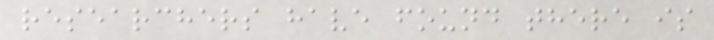researchers have found there is
